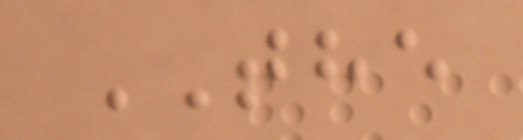THE
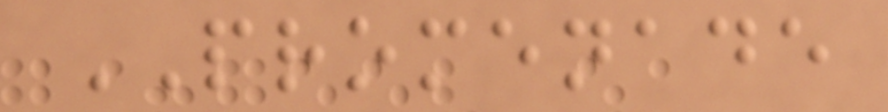PROMENADE
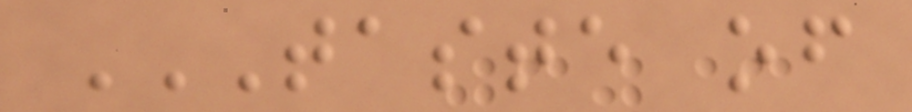TASTE OF
